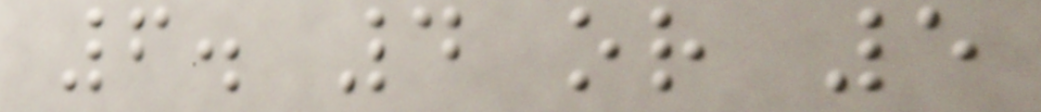6. 4 or 5
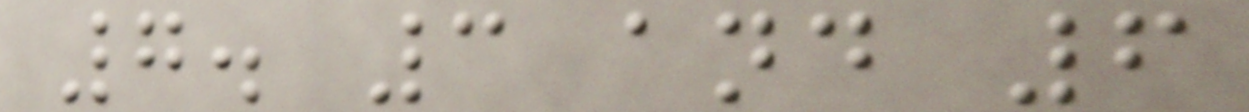7. 3 and 6
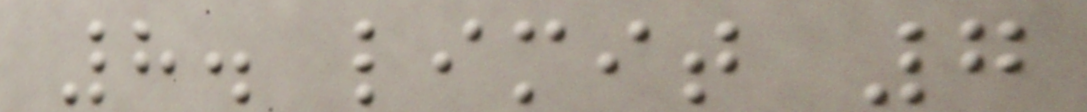8. limit 7
